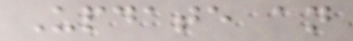Update an
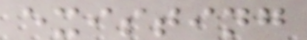existing
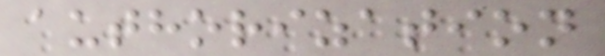authorization
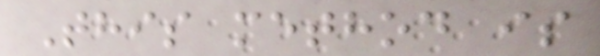This method is
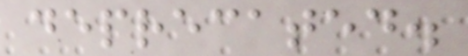deprecated.
